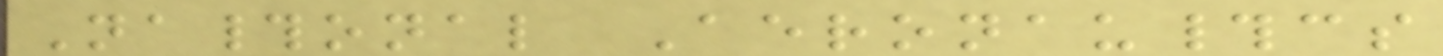Na#onal Aeronau#cs
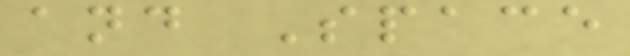and Space
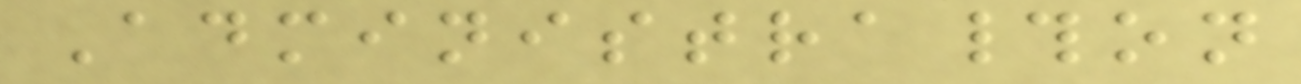Administra#on
